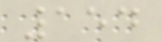154
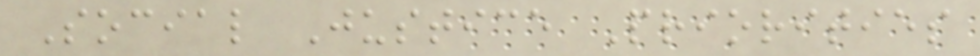Social Justice Priorities
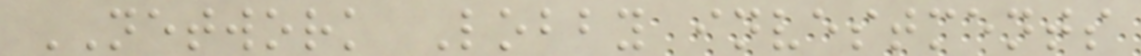NETWORK Lobby investments
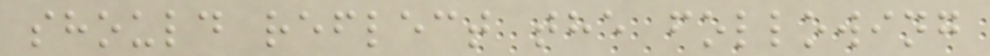should reflect the following
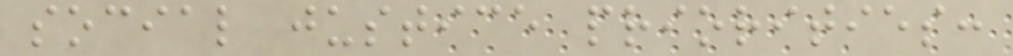social justice priorities:
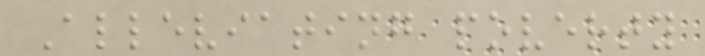Alleviating poverty
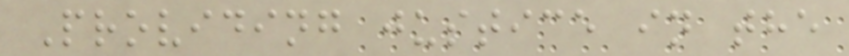Providing justice in the
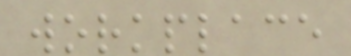workplace
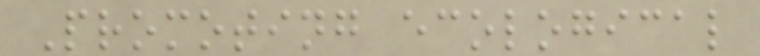Promoting ecological
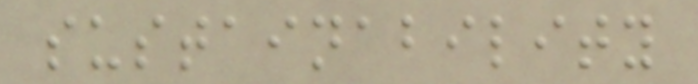sustainability
